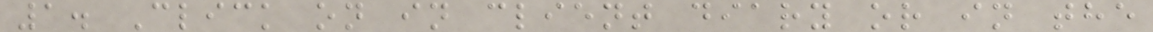1. Click on in client diary or in the
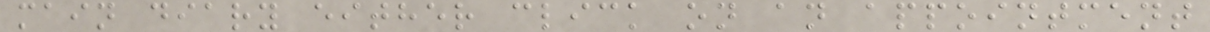main diary either click on an appointment
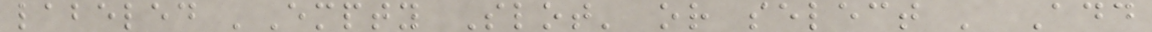labeled 'Empty Slot' or select ' Add
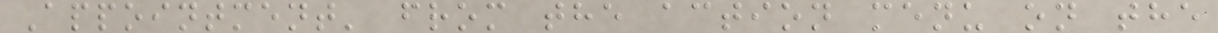Appointment' from the action menu on the
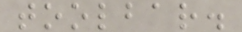toolbar.
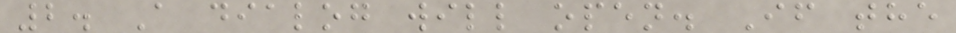2. A dialog will open. If the
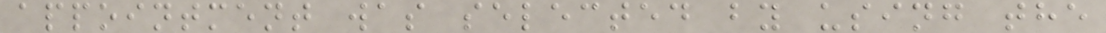appointment was selected by using the
